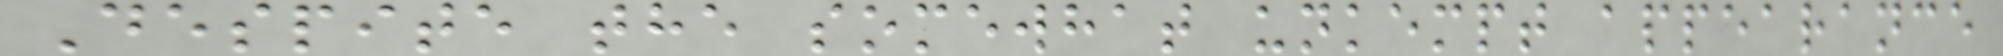Despite the somewhat unkempt appearance
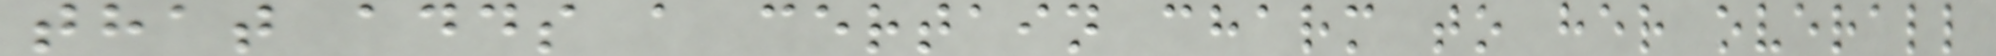that adds a certain charm to her overall
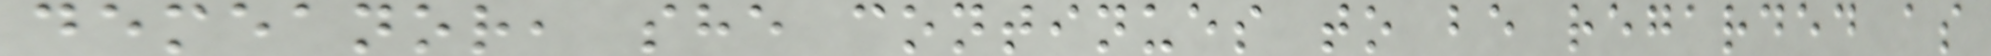demeanor, she continues to be regarded as
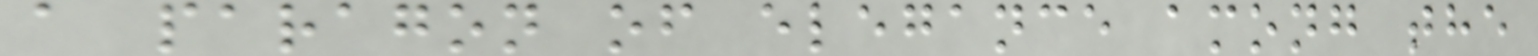a paragon of elegance among the
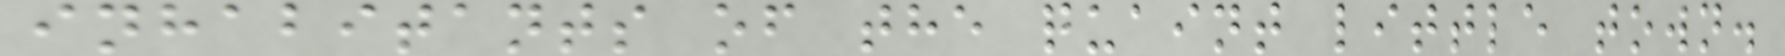inhabitants of the quaint little town.
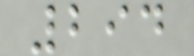294
